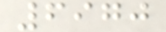6970
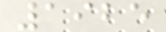1925
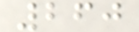260
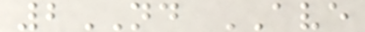2ND AVE
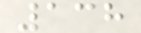138
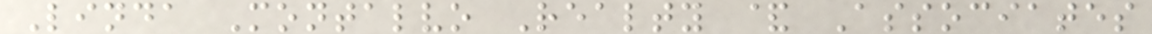Linda Montalvo Realty & Associates
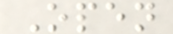Open
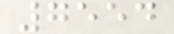7554
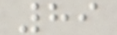89
